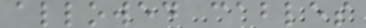allowed cables
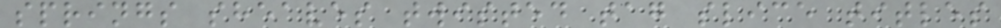springs sheaves twisted tag slice titles
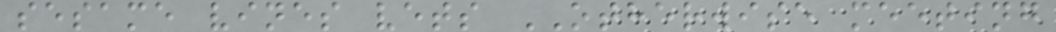sesame vines vets OTHERWISE meeting
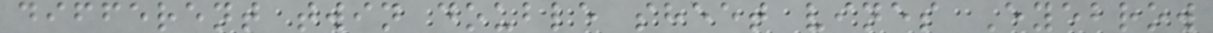different twin double sheet vines Eyebrow
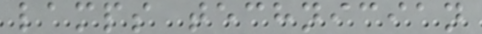lamps technician
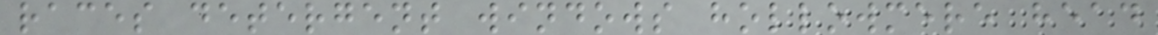races detergent windows hollowmere head
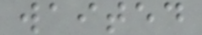waited
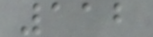112
